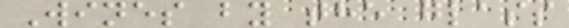Wines by the glass
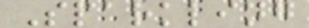Sparkling
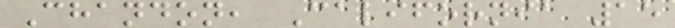Chandon, California 15
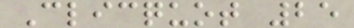Clicquot 25
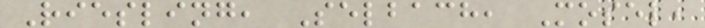Riesling, Selbach, Mosel,
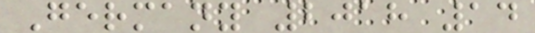Germany 2018 14
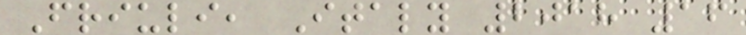Friuli, Italy 2018 16
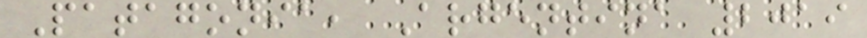Patagonia, Argentina 2019
